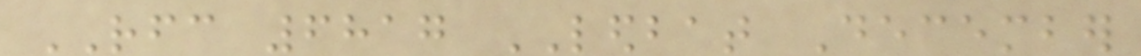RFC 6817 LEDBAT December
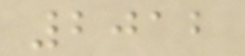2012
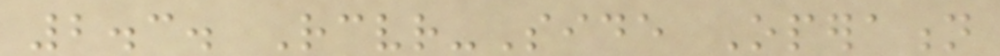2.3. Receiver-Side Operation
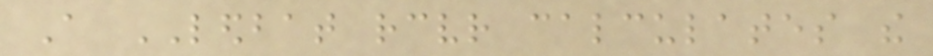A LEDBAT receiver calculates the
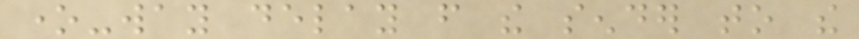one-way delay from the sender to the
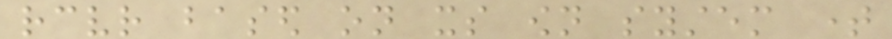receiver based on its own system time
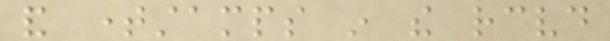and timestamps in the received
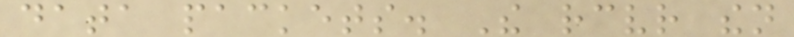data packets. The receiver then
